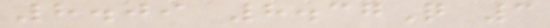8.09 8.37Q 3
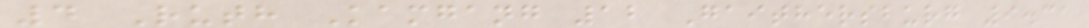4 Ruth Kamgang 12 Gaithersburg 9.31
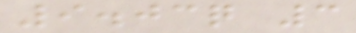9.03q 3
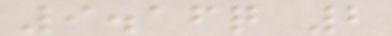9.16q 2
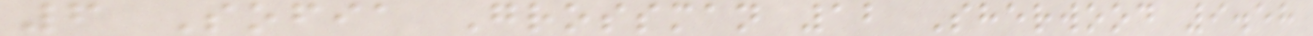6 Sofia Grossman 12 Sherwood 9.58
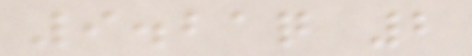9.21q 2
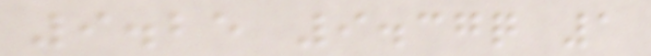9.25 9.37q 1
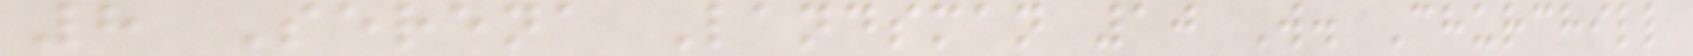8 Serena Landsman 10 W. Churchill
